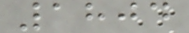1804
